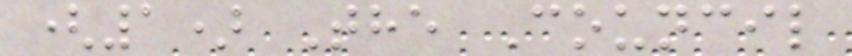(1) The Council
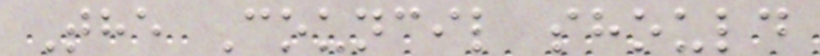The Council should
